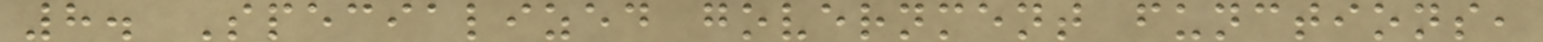8. Specialized government functions,
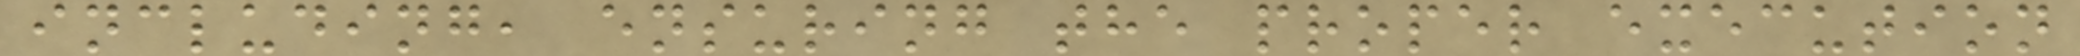including, ensuring the proper execution
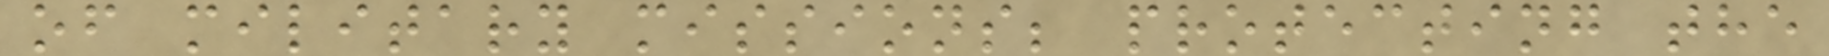of military missions; protecting the
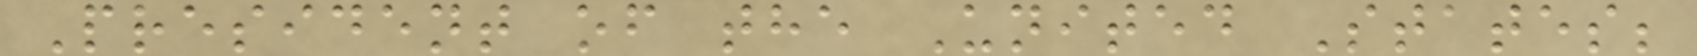President of the United States;
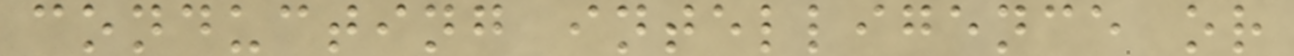conducting intelligence or
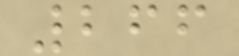266
